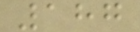187
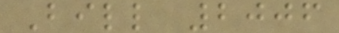Bill 2006
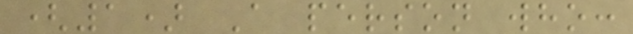(1) A person who:
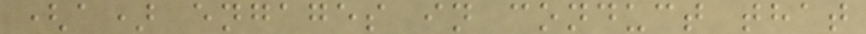(a) engages in conduct that
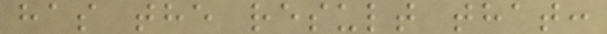has the result that:
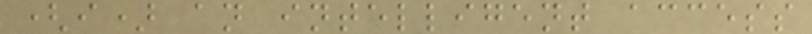(i) an intelligent access
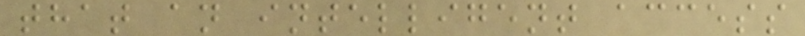that an intelligent access
